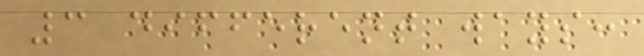3 different ways:
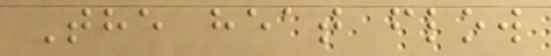The heat flow
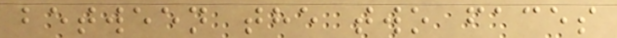between the two faces
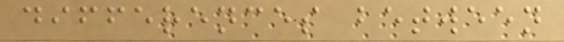differences between
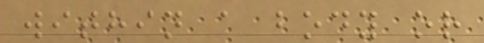within a body or
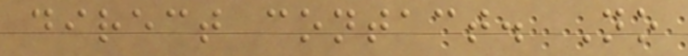direct contact. No
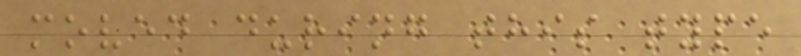moved during this type
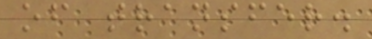of transfer.
